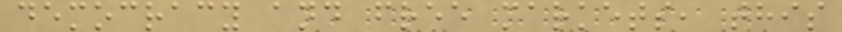democracy and free markets, this
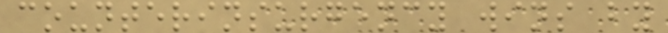counterinsurgency wins by
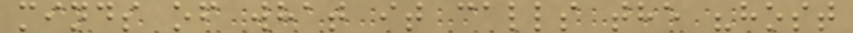minds of what it calls the "host
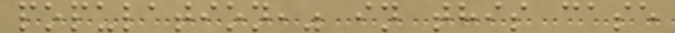population," in this case
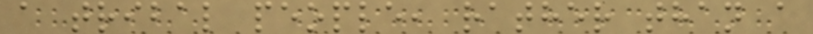a tribal people, rather than a
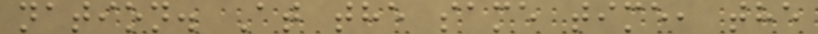nation. At the same time, the
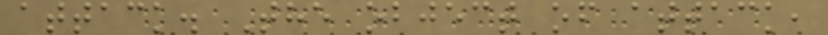attack. The object of attack,
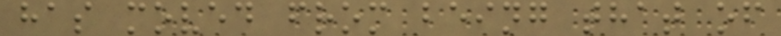has moved from being that of
